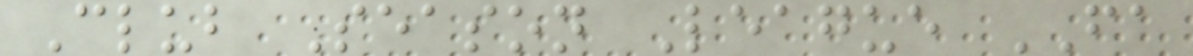Club Season League FA
